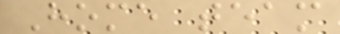Home team
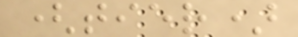(tier)
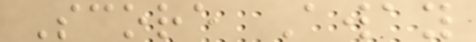Score Away
